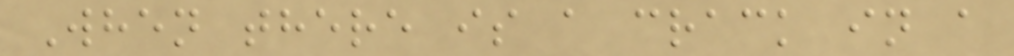When there is a crack in a
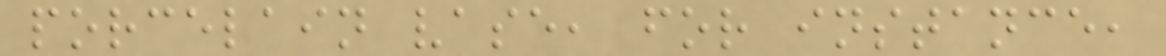porcelain vase, for instance,
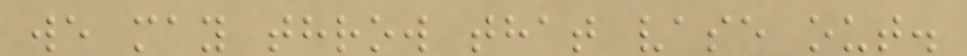we may throw that vase out.
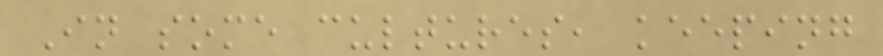In some cultures, keeping
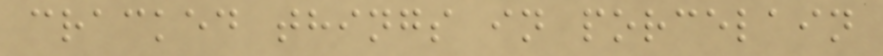cracked things in porcelain
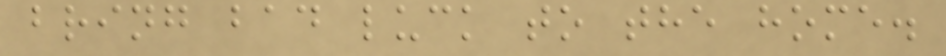bring bad luck to the home.
